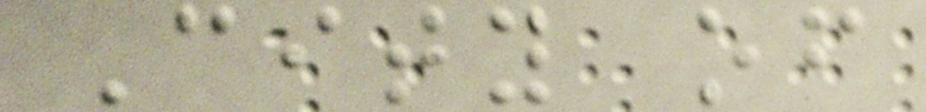City of
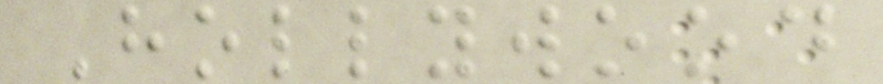Hollywood
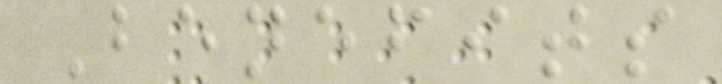Benefits
